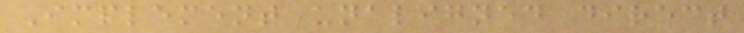Implement unaligned direct
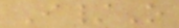I/O
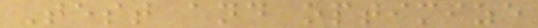Test and optimize
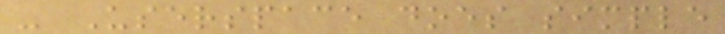- Userspace does simple
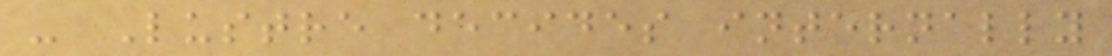- Lustre decides internally
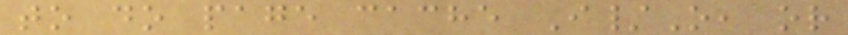to do page cache I/O, or
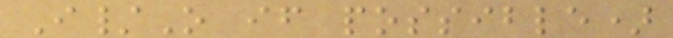I/O if possible)
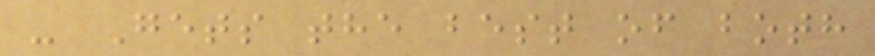- Gets the best of both
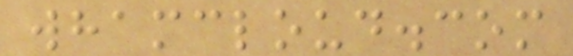whamcloud.com
